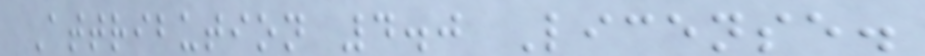Attribution 4.0 License.
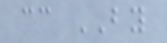cc BY
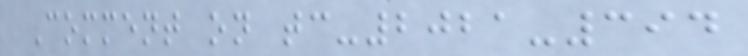Comment on tc-2021-394
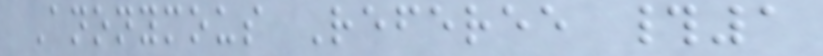Anonymous Referee #1
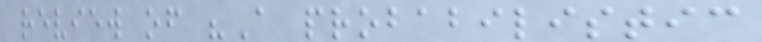review of "A probabilistic
